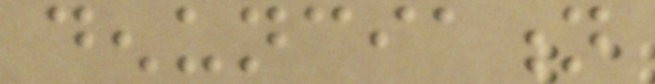denunciation
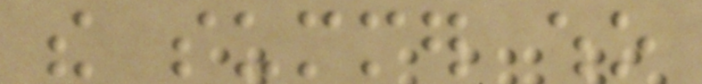the summer who
